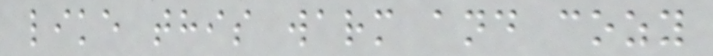like this warm and cozy
